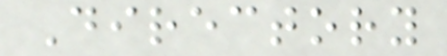Directory
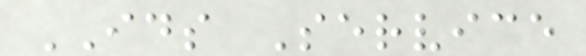IDS Service
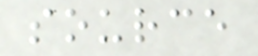source
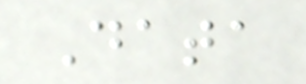Data
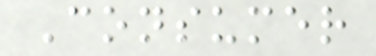Consumer
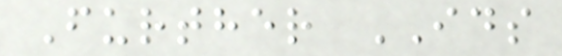Further IDS
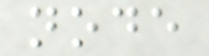node
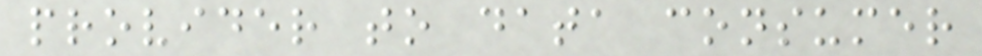provider to data consumer
